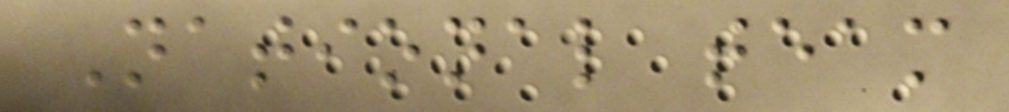National team
